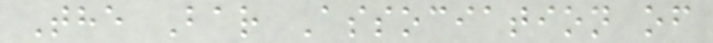The Bar Association of
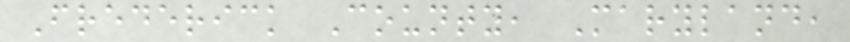Frederick County, Maryland,
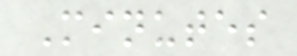Minutes
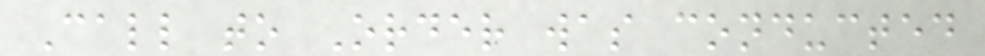Call to Order was conducted
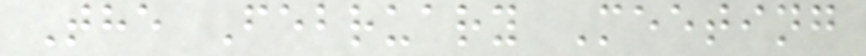The February Meeting
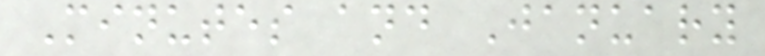Minutes and January
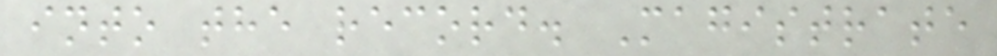into the record. Magistrate
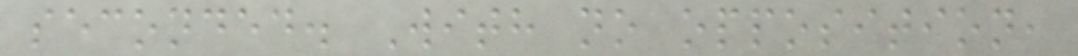seconded. With no opposition,
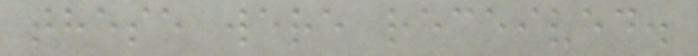these were received.
